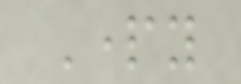Party
